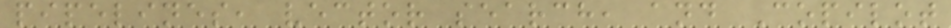pipelines, vector search, and Copilot
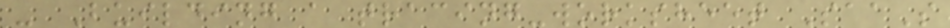- Building a tracing-worksheet SaaS
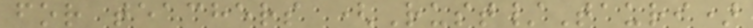for teachers (Rust/Tauri)
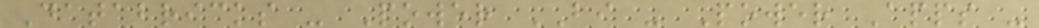Databricks - Power BI - Power Apps -
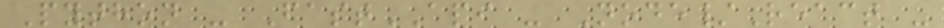Python - FastAPI - Node/React -
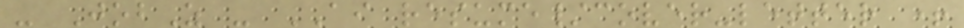- JobZ - AI resume/cover-letter +
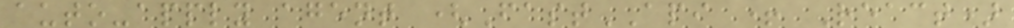auto-apply agent (FastAPI + React)
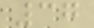37
